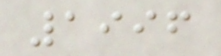1996
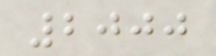2000
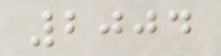2004
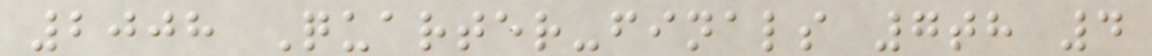2008 Quarter-finals 7th 4
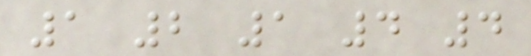1 2 1 4 4
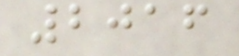2016
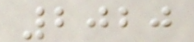2020
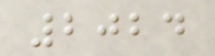2024
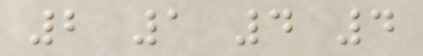2 1 4 4
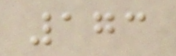173
